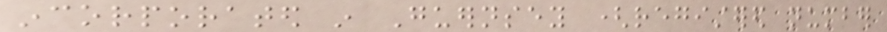incorporated in Guernsey (registered number
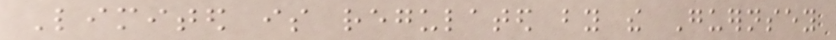Limited is regulated by the Guernsey
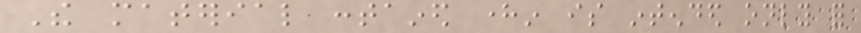The material contained herein is intended only for
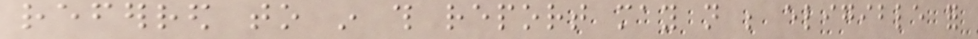referred to in this report may not be eligible for
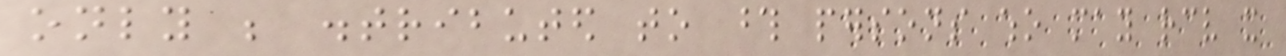only be distributed to those persons who may receive it
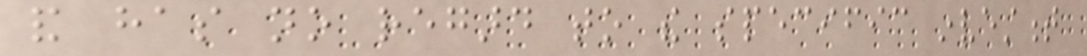and has no regard to the specific investment
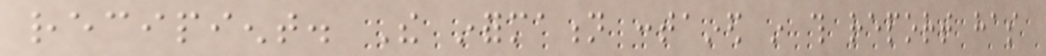recipient. The information contained in this report has
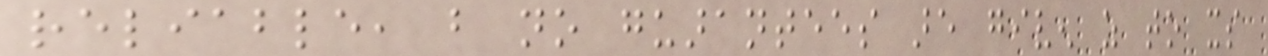reliable, but no guarantees are given as to its
